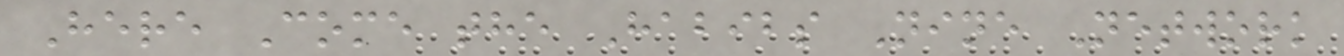Here Come the Habibs Nine Network
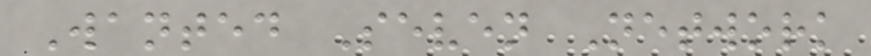Wanted Seven Network
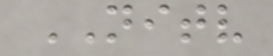NITV
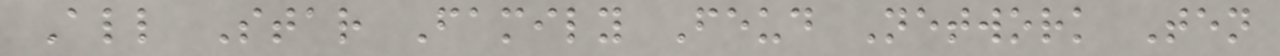All Star Family Feud Network Ten
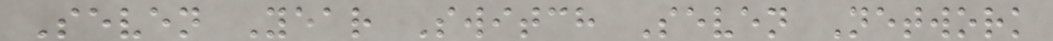Seven Year Switch Seven Network
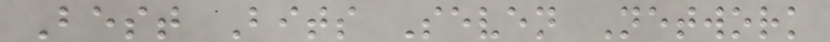Best Bits Seven Network
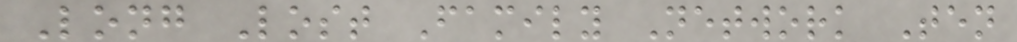Long Lost Family Network Ten
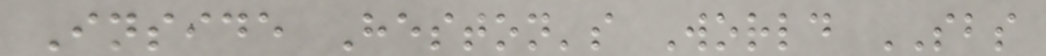Inside Heston's World SBS
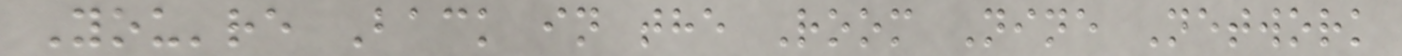You're Back in the Room Nine Network
